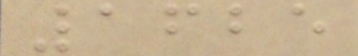1625
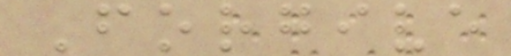Forgive
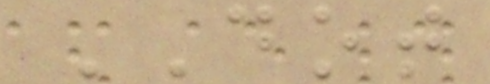DOT
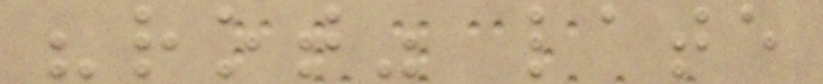"rot" late
